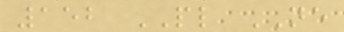152 PL NE
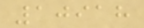10918
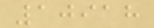10918
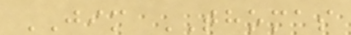JIM THOMAS
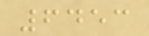6453
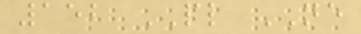152 PL NE
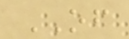OF
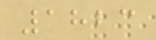1823
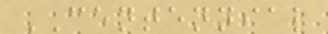CENTENNIAL
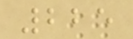225
